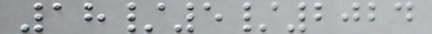18/5/2024
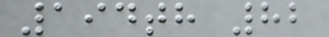194th 82
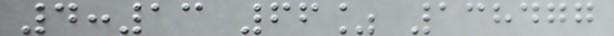4:13 66% 138477
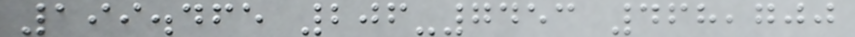199.465 206-7453 468,700
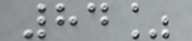84%
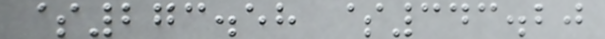$273.58 $343.20
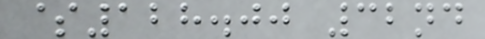$128.00 32nd
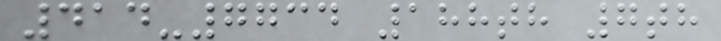414-7734 188th 7th
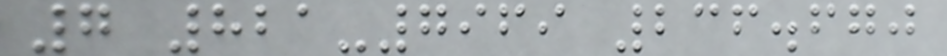7 821-7969 236.670
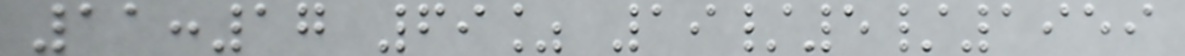11:17 69% 19/5/1959
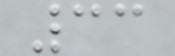33
